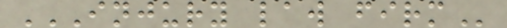INJURY LAW FIRM
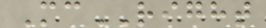McRIGHT
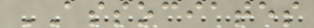ASSOCIATES
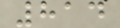814
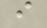i
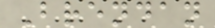Brendan
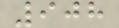908
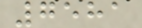7581
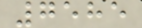7585
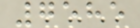7585
